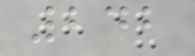242
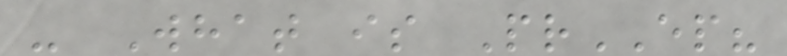- What is PrEP?
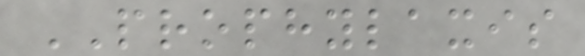PROPHYLAXIS
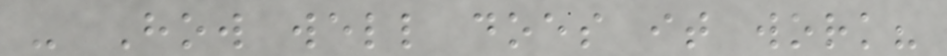- How well does it work?
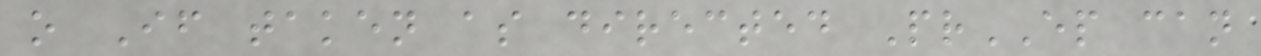o If taken as directed PrEP can
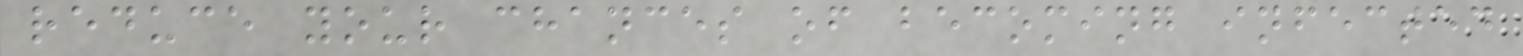reduce your chances of becoming infected
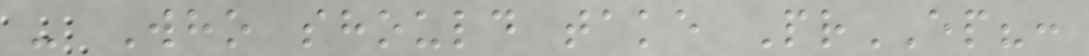- Who should take PrEP?:
